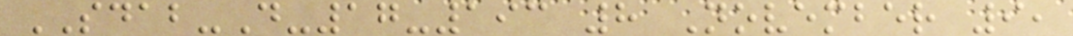SDAB-D-17-193 8 November 9,
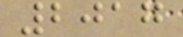2017
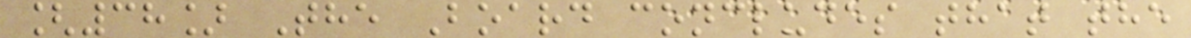[38] The Board concludes that the
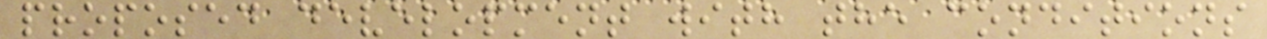proposed development with the conditions
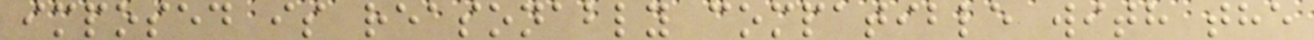imposed is reasonably compatible with the
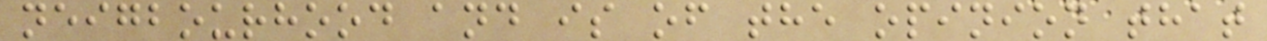neigbourhood and is of the opinion that
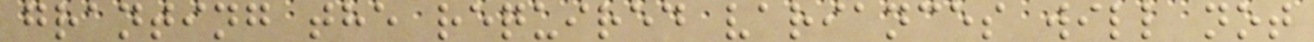granting the required variances will not
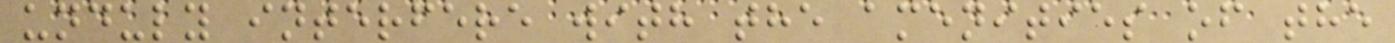unduly interfere with the amenities of the
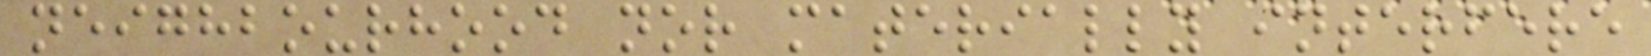neighbourhood nor materially interfere
